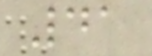41
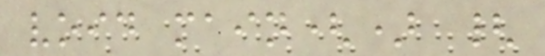void main() {
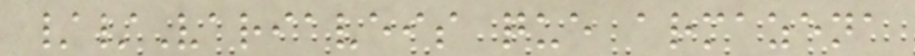//Variaveis que armazena
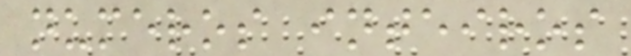numeros inteiros
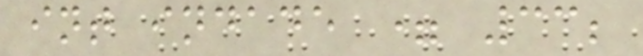int indade = 33;
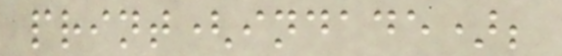print(indade);
